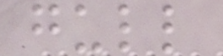gull
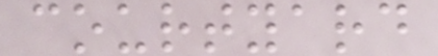courtyard
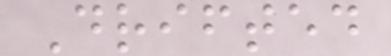Drifted
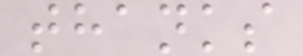thanks
